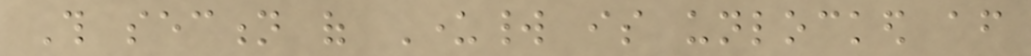This section of Underworld is unlocked after
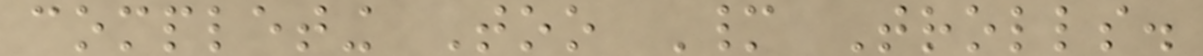completing Too Many Trolls.
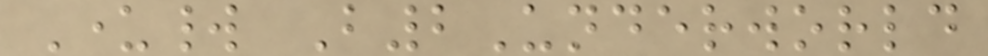Underworld B2Underworld
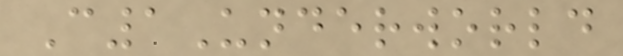C1Underworld
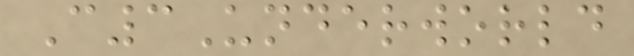C3Underworld
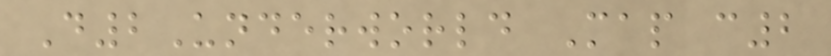D2Underworld Map c2
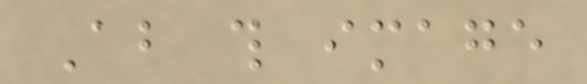About this image
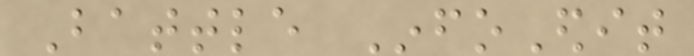Battle InfoEdit
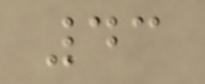43
